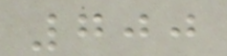700
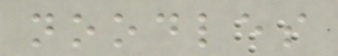noodles
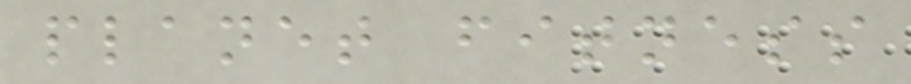planet fitness
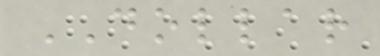DOLLAR
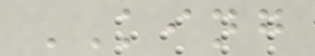KING
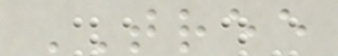TREE
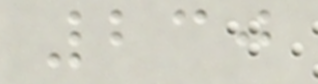230
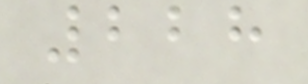228
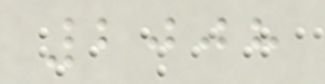2008
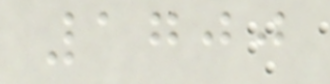1700
